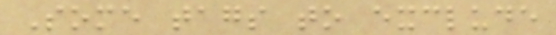Some tags to exclude
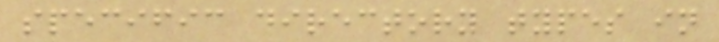specific directory types in
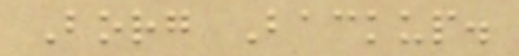Borg Backup.
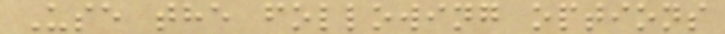Use the following options
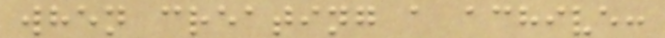when creating a achive:
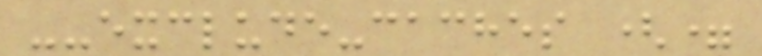--exclude-caches (=
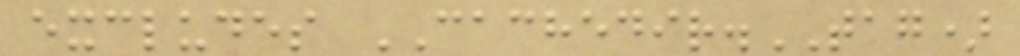excludes CACHEDIR.TAG)
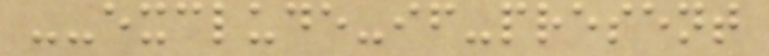--exclude-if-present
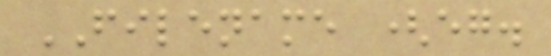FILENAME (eg.
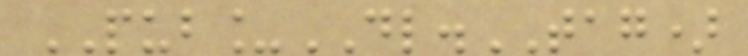PUB_DL.TAG)
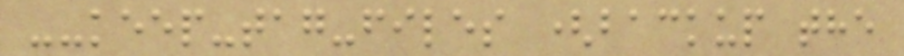--keep-tag-files (backup the
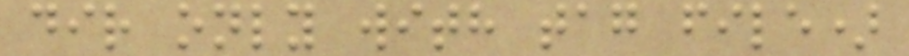dir only with tag file)
